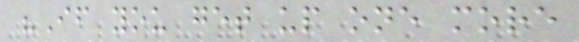"If you get up one more
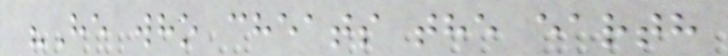"He who cheats the earth
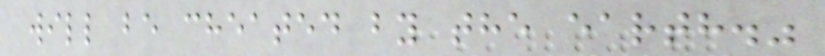will be cheated by the earth."
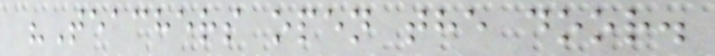"Teachers open the door.
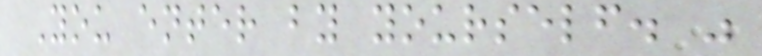You enter by yourself. "
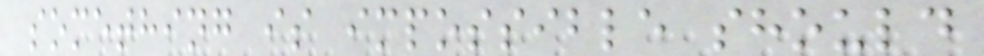something is impossible should
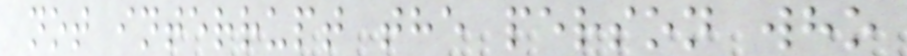not interrupt the person who
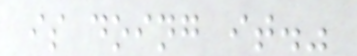is doing it."
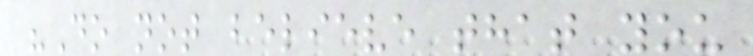"Do not believe that you
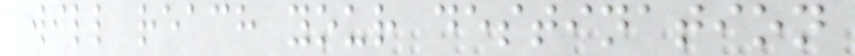will reach your destination
